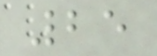25
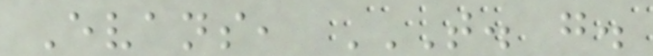Evans, T. G.
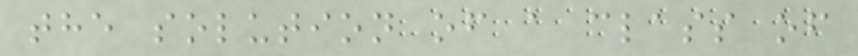the solution of a class of
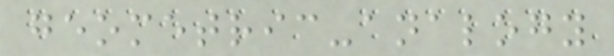geometric-analogy
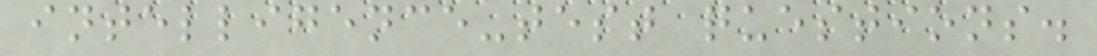intelligence-test questions.
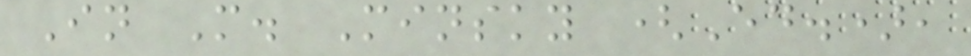In M. Minsky (Ed.),
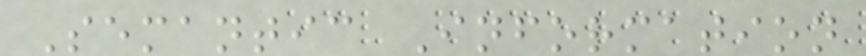Semantic Information
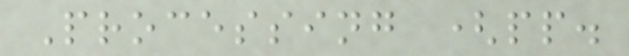Processing (pp.
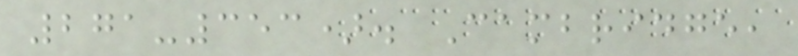271-353). Cambridge,
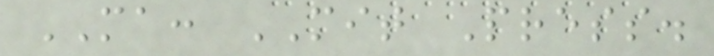MA: MIT Press.
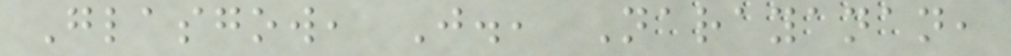Glasgow, J., Narayanan,
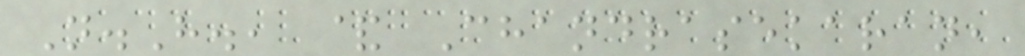N.H., & Chandrasekaran,
